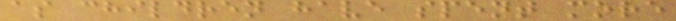as children have spent more
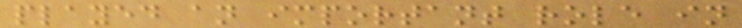played an important role in
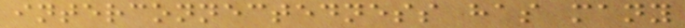interconnectedness has many
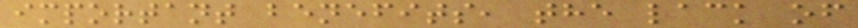important benefits, the lack of
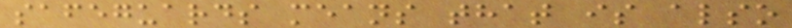safeguards means that is also
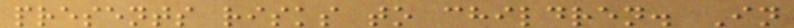presents risks to children. In
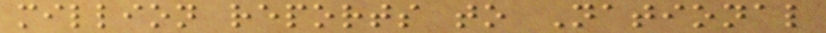million reports to National
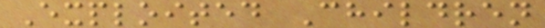Exploited Children
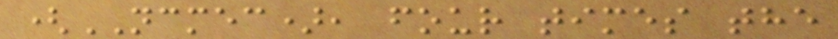(NCMEC), four times the
